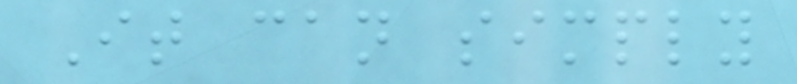It can simply
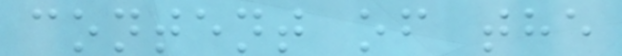content of the
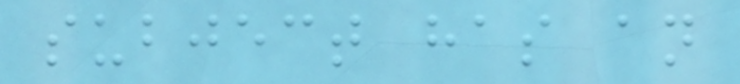subject has an
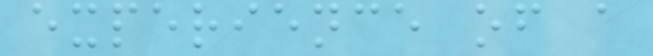experience of a
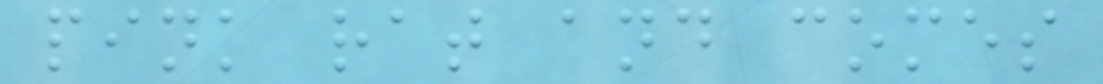pink rat and comes
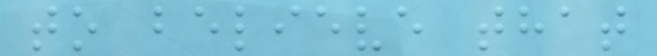to believe that
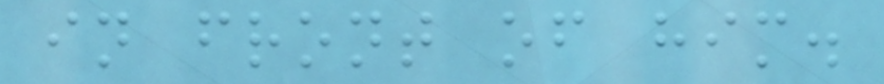in front of him.
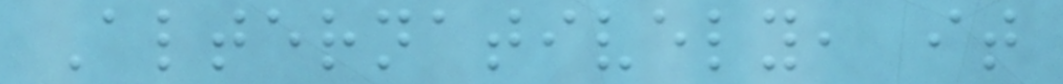Alternatively, it
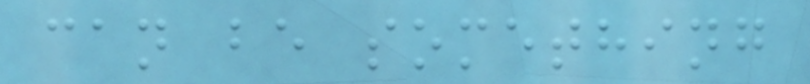can be something
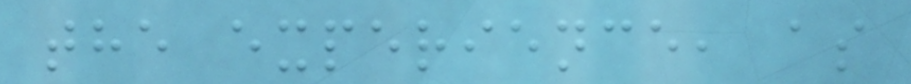the experience, as
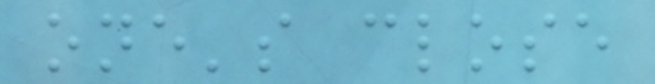one's close
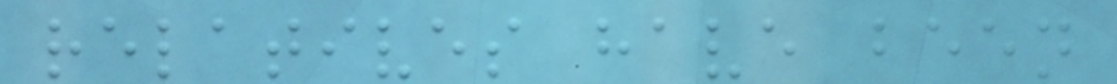relatives have been
